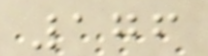176
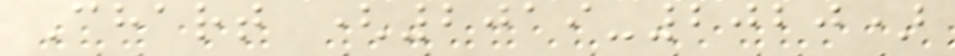Chart (2019-2020)
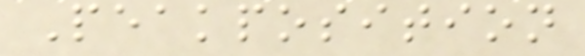Peakposition
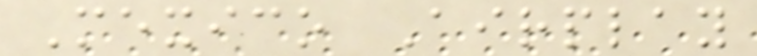Mexico Airplay
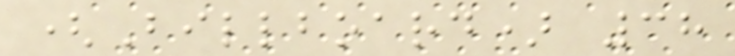(Billboard) 38
